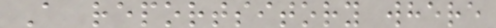A reportsitory where
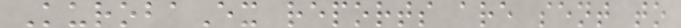KurobaEx reports are sent to
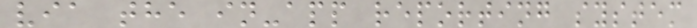via the in-app reporting system
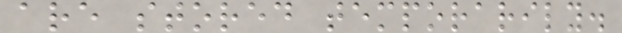are stored temporarily.
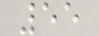55
